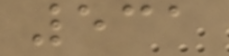531
